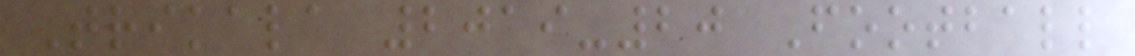Trikala 2019-20 Football
